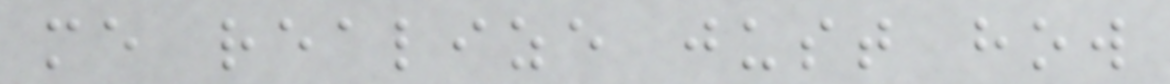me realize just how
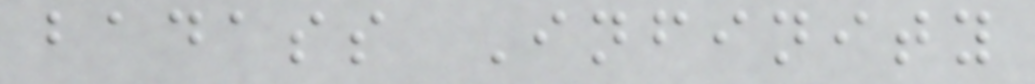badass Infinity
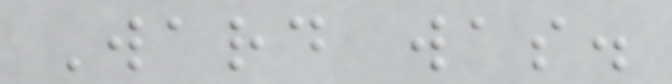Ward was.
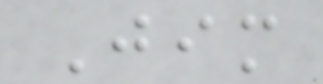Jim
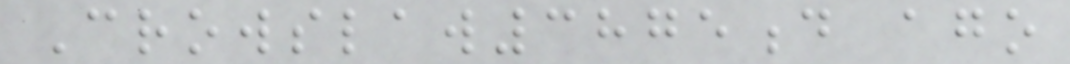Crowslaw3875d ago
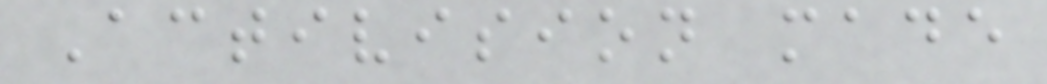Activision made
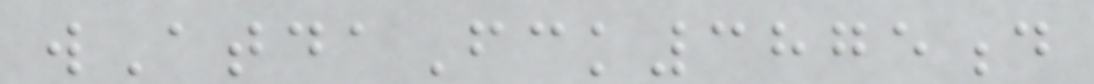wAtdaFck3875d
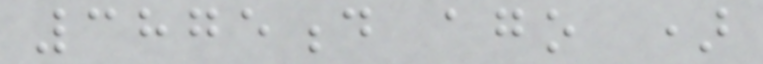3875d ago )
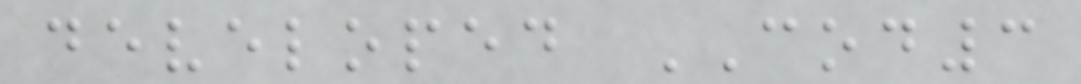developed COD3
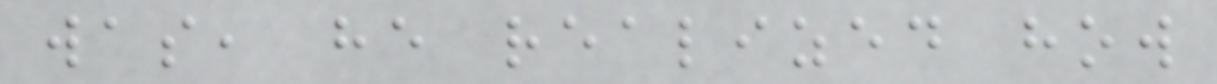was, he realized how
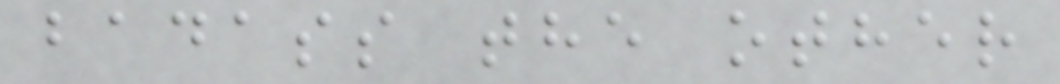badass the other
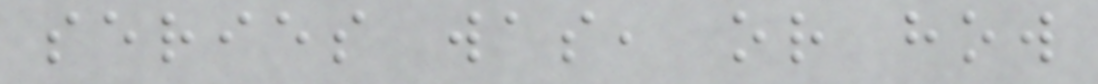series was, or how
